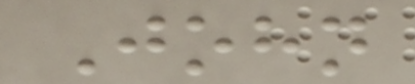John
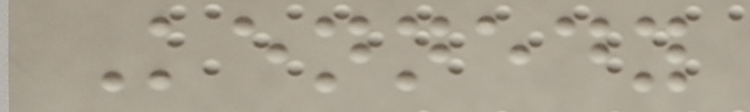Kennedy
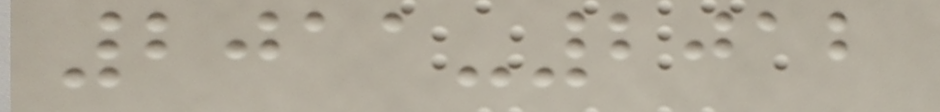2011-2012
